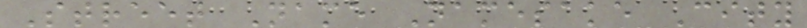Street Name Namesake City
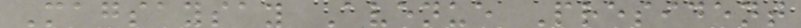Magsaysay Avenue President
